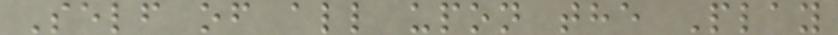Self of all upon the Play
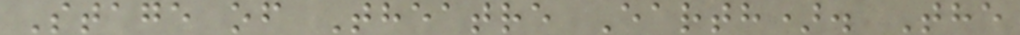Stage of Theatre Earth). The
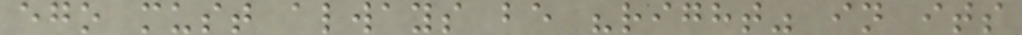ego must always be "right" in its
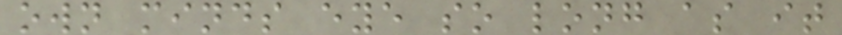own minds eye so long as it
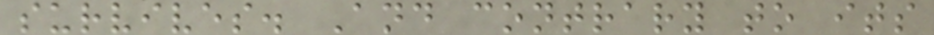survives. And contrary to its
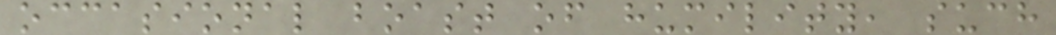occasional boast of humility, such
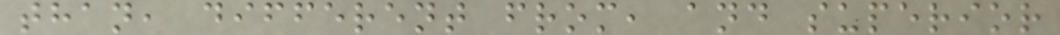than, different from, and superior
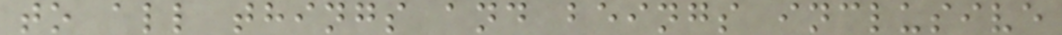to all things and beings inclusive
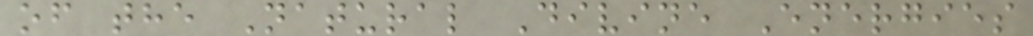of the Natural Divine Energies
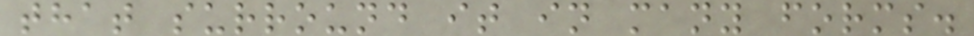that surround it in many forms.
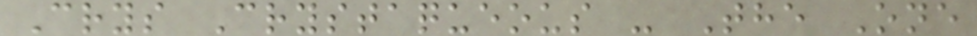Crys Crystaqueous - The One
